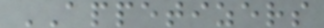APPETIZERS
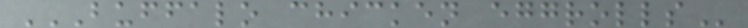BUFFALO CHICKEN EGGROLLS
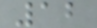12
